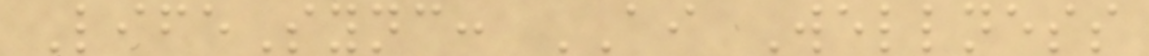LifeSync: AI Wellness
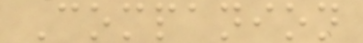Companion
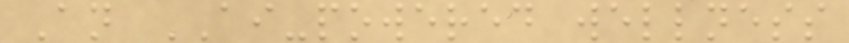An AI-powered wellness
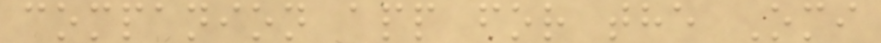companion app for the Omi
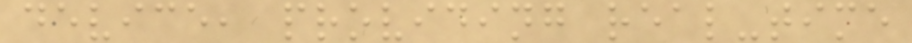device, providing real-time
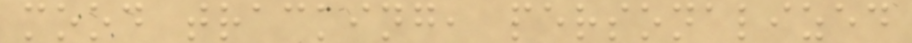mood tracking, personalized
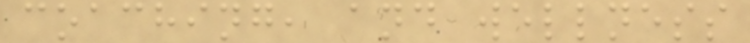coaching, and wellness
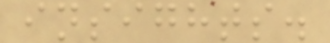insights.
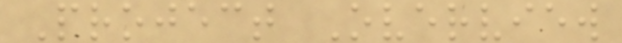Project Overview
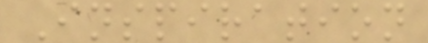Inspiration
